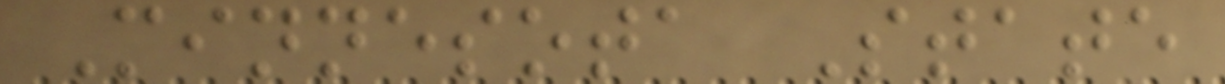Minnesota State
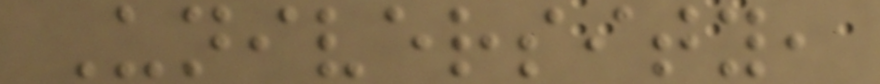University,
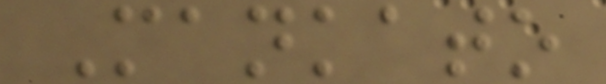Mankato
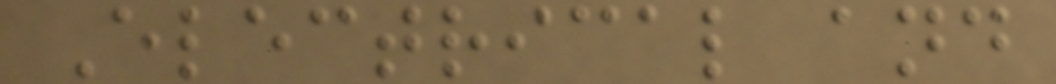Electrical and
